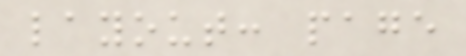layout: page
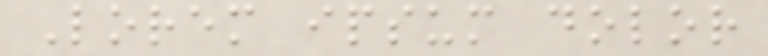Lorem ipsum dolor
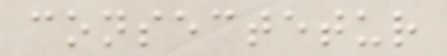consectetur
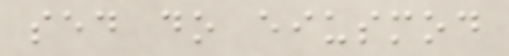sed do eiusmod
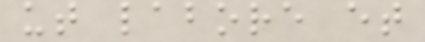ut labore et
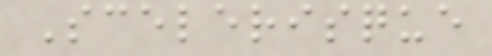Scelerisque
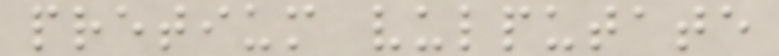pretium vulputate
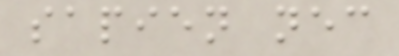sapien nec
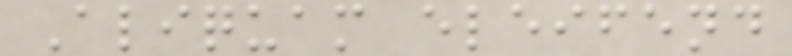Aliquam eleifend
